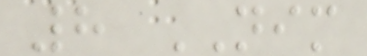8 NIM
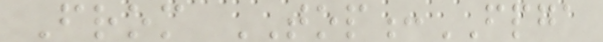From TOP:FPGA
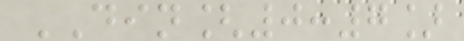DIN[0:7]
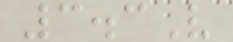3.3V
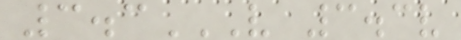3.3V 3.3V
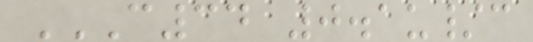C34 0.1U/C
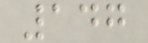147
